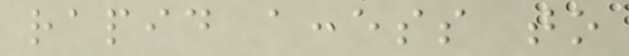rapid access to
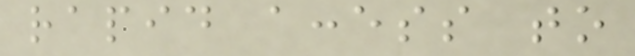rapid access to
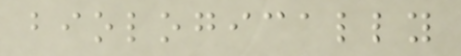biologically
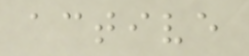active
